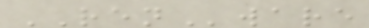RENware
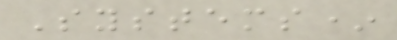Systems*
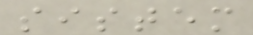sistem
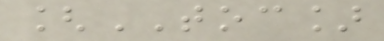[TOC]
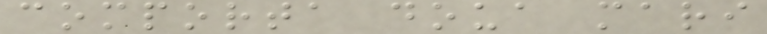comporta doua mari
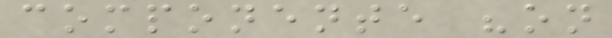componente "on
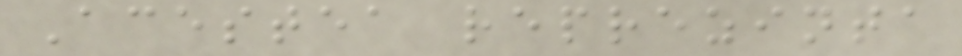Acestea reprezinta
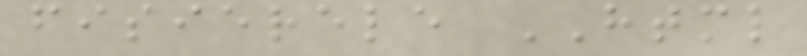fisierele HTML
